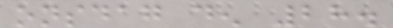onsdag den 28.
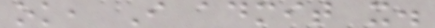ok, I admit it.
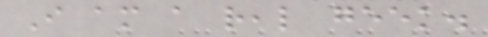I am a real geek.
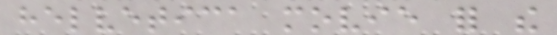helvetica movie for the
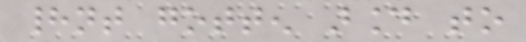hadnt gotten around to
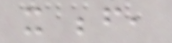it before,
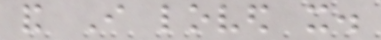and I loved it.
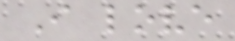I love
